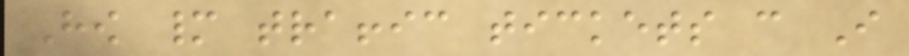How many traffic tickets can I
